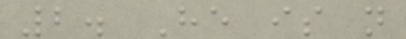2. He is not
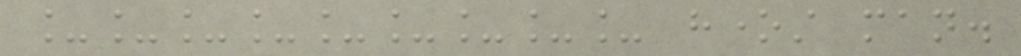_________ honest man.
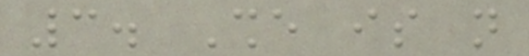3. She is not
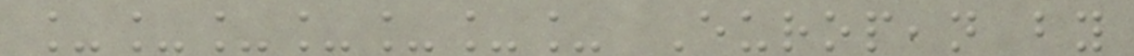_______ European by
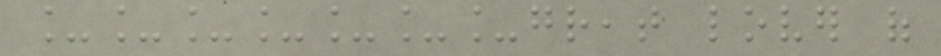_______great lover of
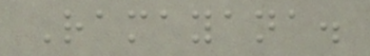Ramayana.
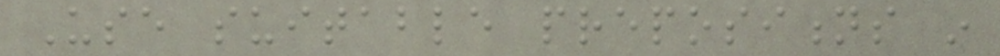Use suitable prepositions in
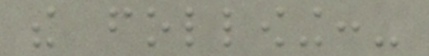the following:-
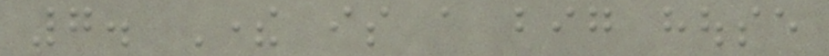7. There is a big house
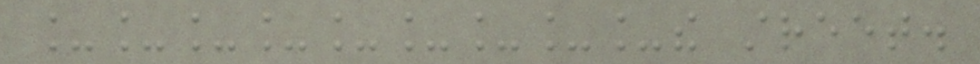_________the street.
